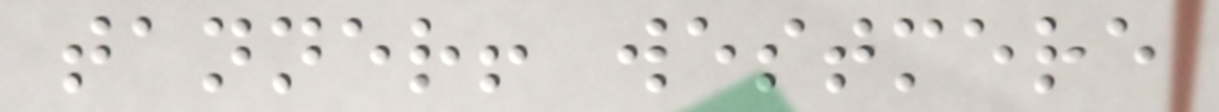tanner! westmere
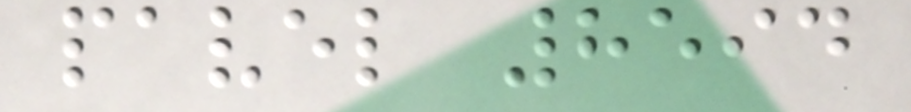pavel 8594
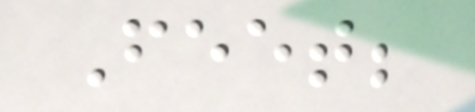Feet;
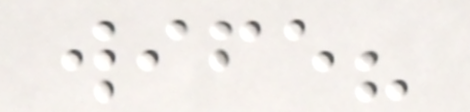wife?
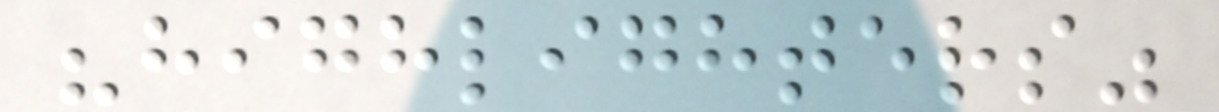"highlighters"
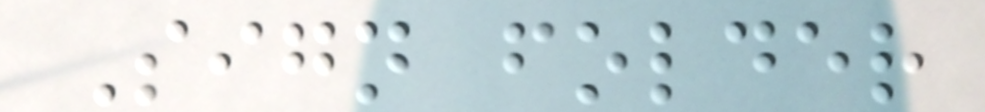Sign folder
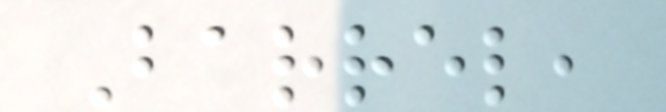Barrel,
